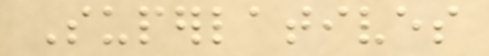Superlatives
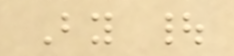By |
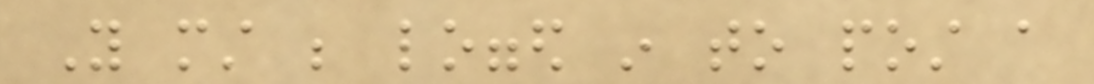You must be logged in to post a
